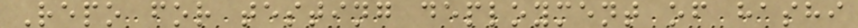Repo for testing deployment of hashi
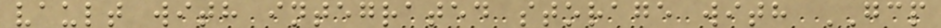vault with integrated storage with GCP
